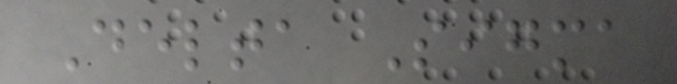Delta Sigma
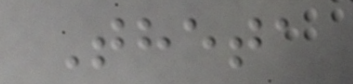Theta
